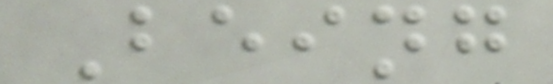Being
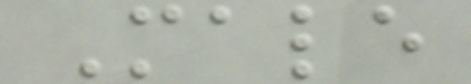Male
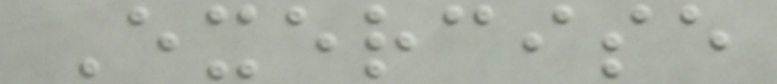Exercise
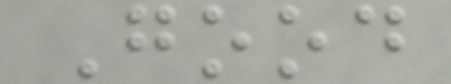Good
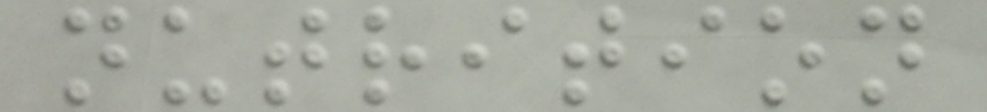nutrition
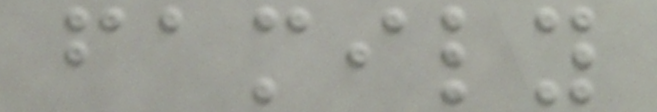family
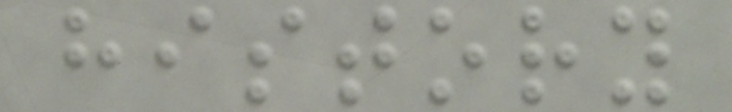history
